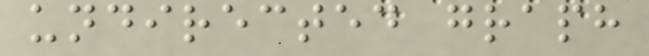undirected graph
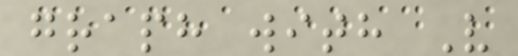graph with V
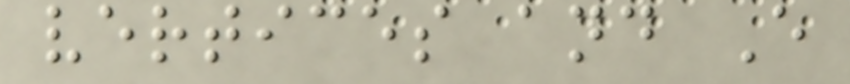vertices and E
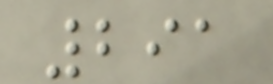291
